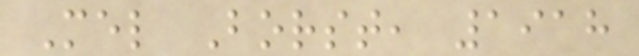Mel Borst, 1918
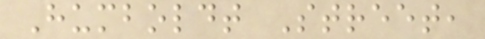Humboldt Street,
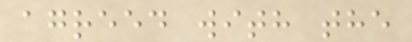agreed with the
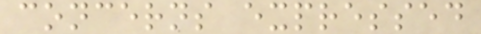concerns expressed
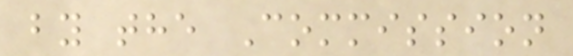by the Commission
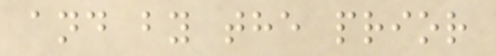and by the prior
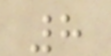8
